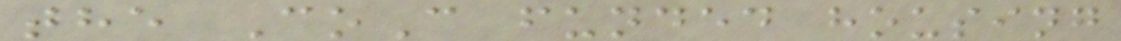the CoC funded housing
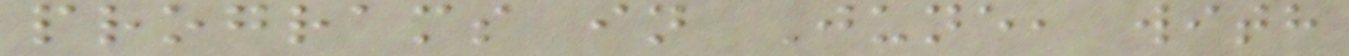programs in June, with
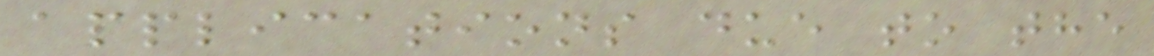applications due to the
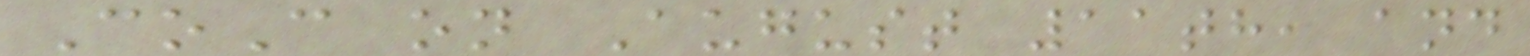CoC on August 11th, and
